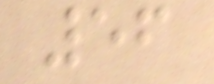56
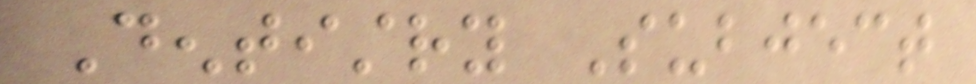Dentistry Subject
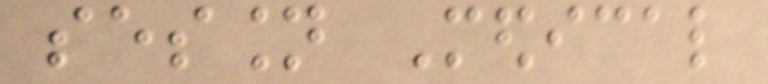session Medical
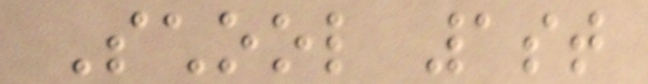School 1st
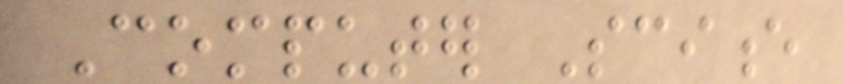Computer Science
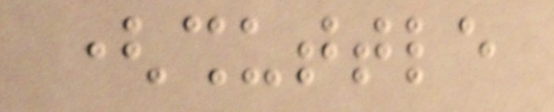(shuttle
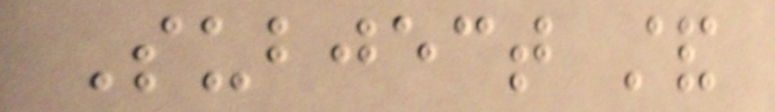Subject stand
